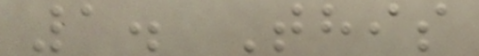1. This
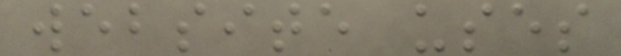website uses
